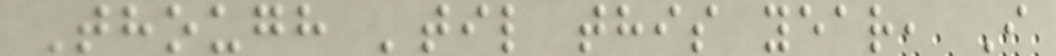Though 'til this year, I
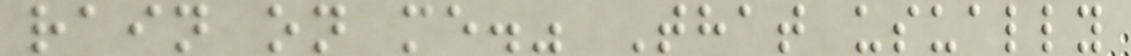rain on me." That usually
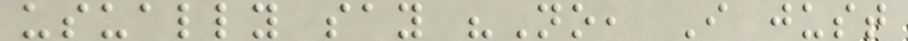usually say "No, I just
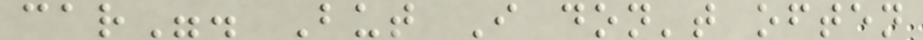car". But I don't often
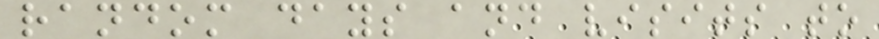random days and visits to
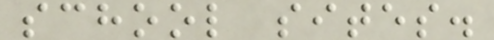school sites.
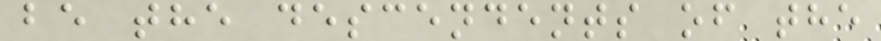be the descendents of the
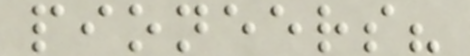pioneers?
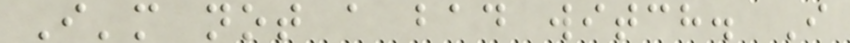I'm not a bad witch. I
